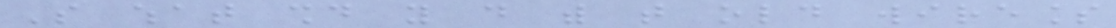So what should you do with that old wireless
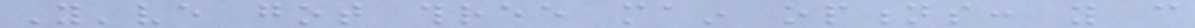You've got three main options: you can
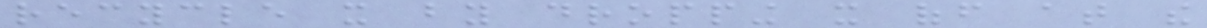recycle it by dropping it off at the
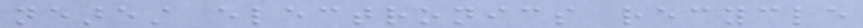nearest electronics recycle
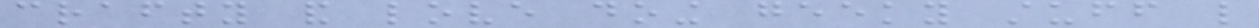crafty and love doing geeky stuff like
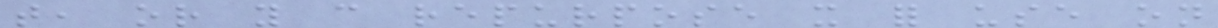that, or you can repurpose it for use on
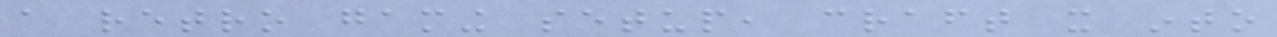a retro gaming setup, craft it into
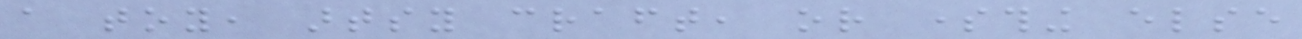a toy, artsy craft, or something else
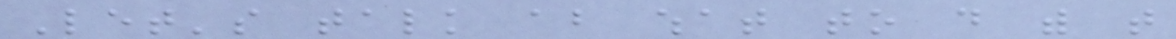Let's talk about what to do with that
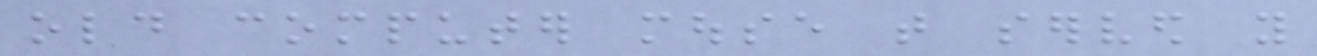old computer mouse that served you
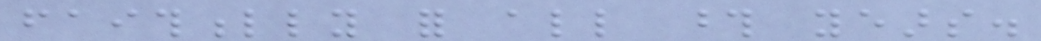faithfully for all those years.
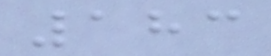183
